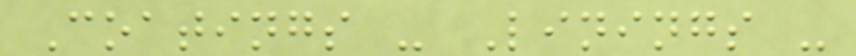Coatings - Linings -
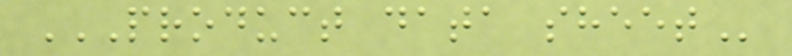PRODUCT DATA SHEET
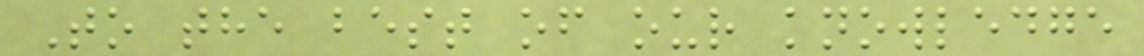To the best of our knowledge
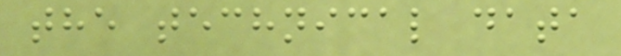the technical data
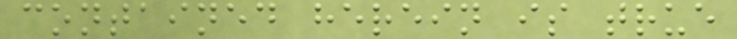contained herein is true
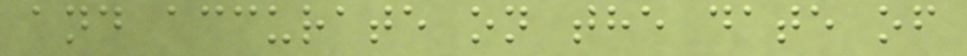and accurate on the date of
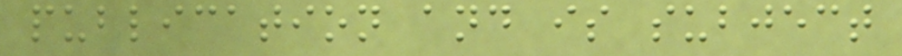publication and is subject
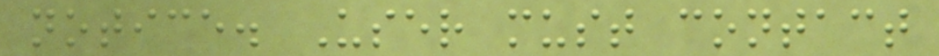notice. User must contact
